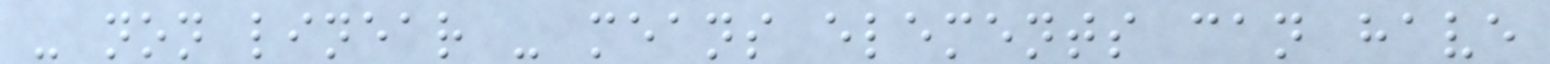- non linear - means elements can have
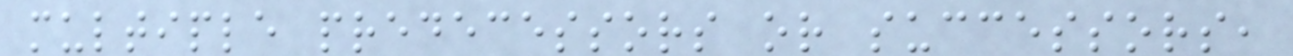multiple predecessors or successors,
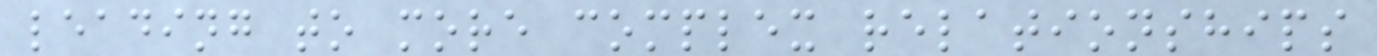leading to more complex relationships
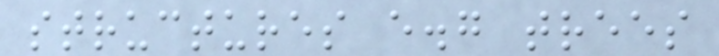structures e.g trees
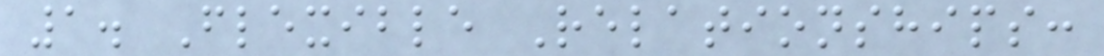1. Flexible Relationships:
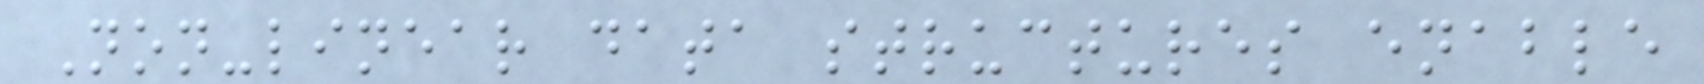Non-linear data structures enable
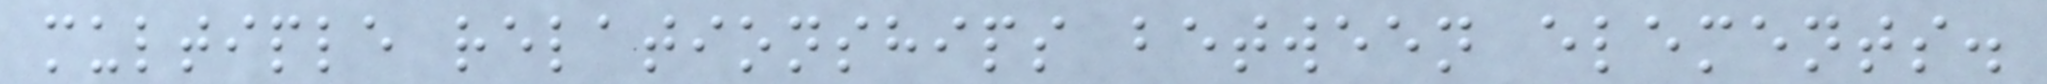multiple relationships between elements.
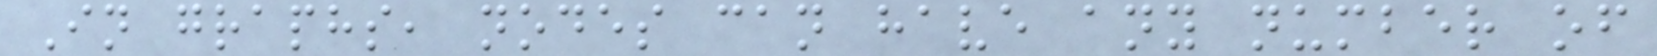In graphs, nodes can have any number of
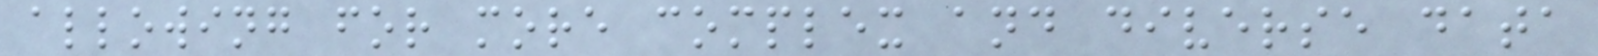allowing for more complex and diverse data
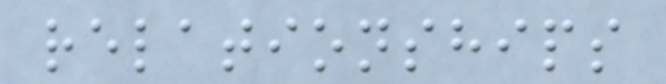relationships
